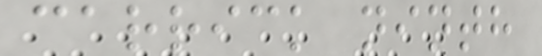carrick ninth
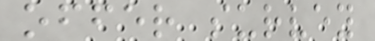offer survey
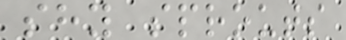shy sprouts
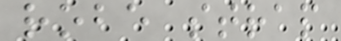robe strap
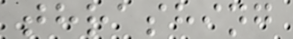thrashing
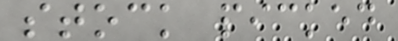stock picked
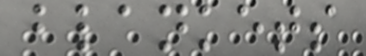blankets
